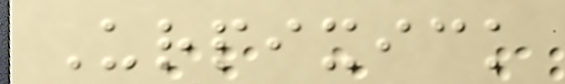Urpixick
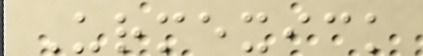Urmexick
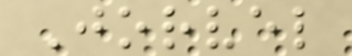Jorvel
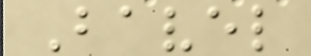Bavel
